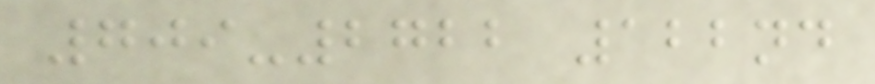709-2722 122nd
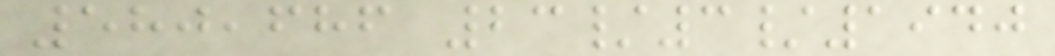580,686 23/3/1940
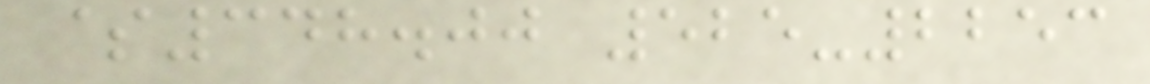$348.00 525-2253
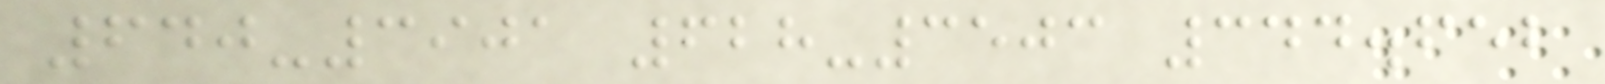640-3901 628-3503 344.652
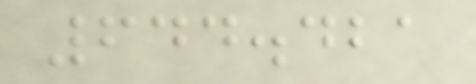644.421
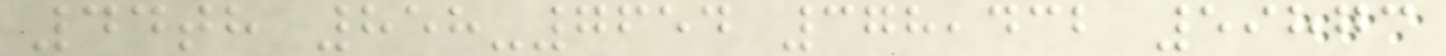44th 858-7654 378,432 59873
